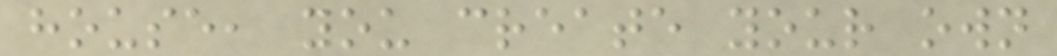house, you create your own
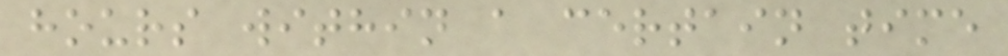hours within a certain time
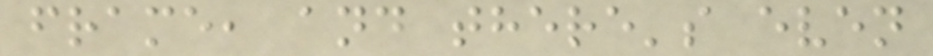frame, and there's even
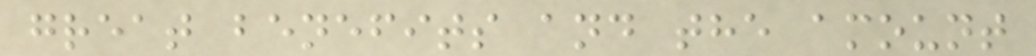great benefits and the amount
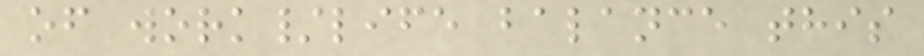of work/life balance this
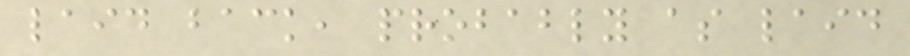laid back, probably as laid
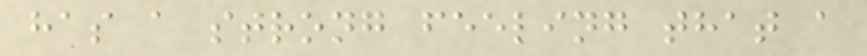has a strong feeling that a
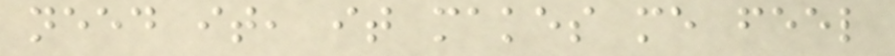need it, it makes me feel
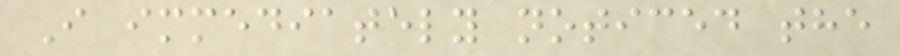I immediately noticed the
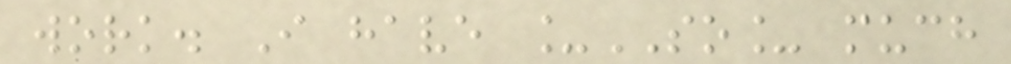work. I have _SO_ much
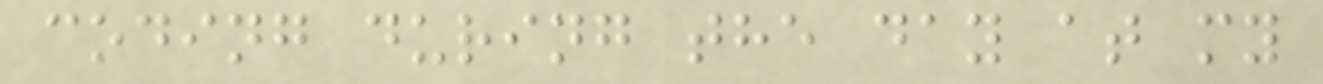coding during the day at my
